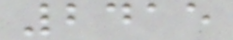2415
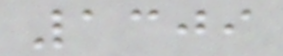1309
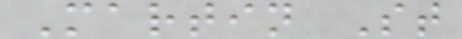Martin St
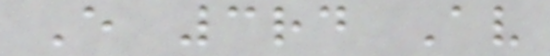E 3rd Av
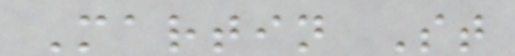Martin St
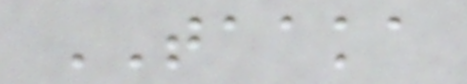TAAKA
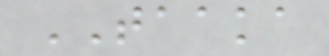TAAKA
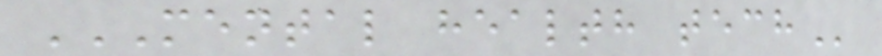MENTAL HEALTH TECH
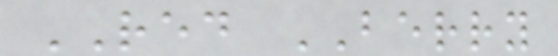RED BERRY
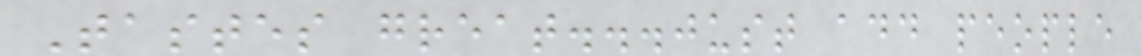Tastes great...just add people
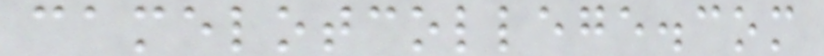camelotcollege.com
